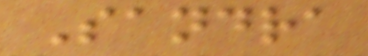Sandra
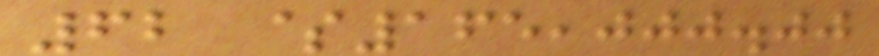62 $165,000.00
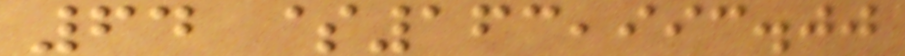64 $163,993.00
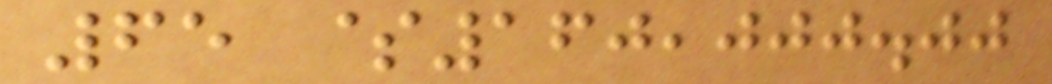65 $160,000.00
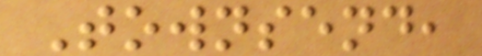Townsend,
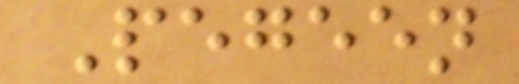Pegeen
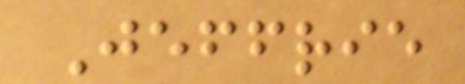Jeffrie
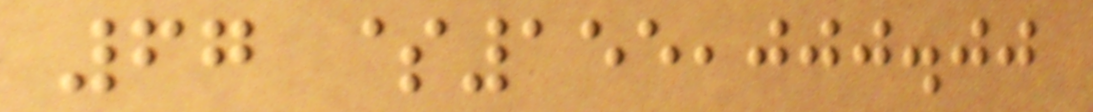67 $155,000.00
